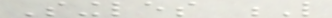Singles L
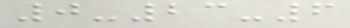0-23-6
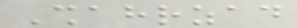Shahrzad
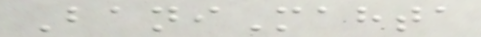BaniMahta
